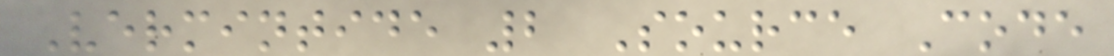Vermintide 2 Source Code
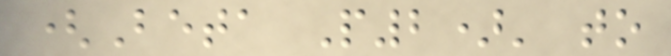(Beta P2)' to
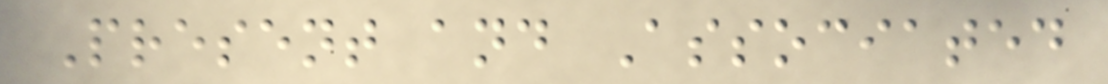Present and Associated
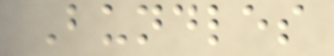Bundles
